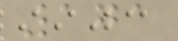171
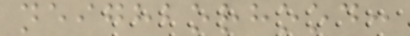neighborhood:
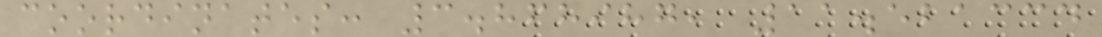coordinates: 3.868987, 11.521334
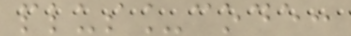plus_code:
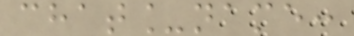chat_name:
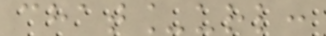chat_url:
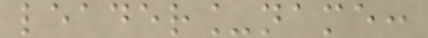leader_name:
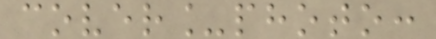cover_photo:
